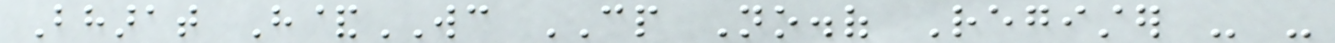Bharat H&WC CP No.of Register - -
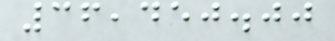36,450.00
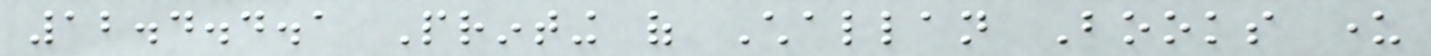12.4.4.1 Printing of Challan Books under
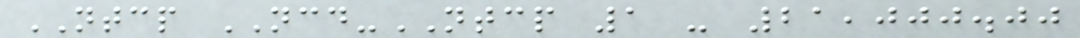NTCP NCD-NTCP 1 - 21,000.00
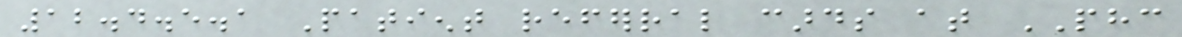12.4.5.1 Patient referral cards at PHC
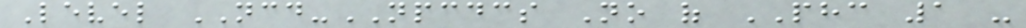Level NCD-NPCDCS No of PHC 1 -
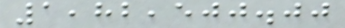1,82,500.00
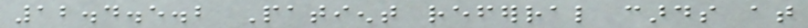12.4.5.2 Patient referral cards at
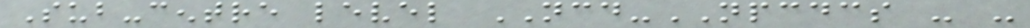Sub-centre level NCD-NPCDCS - -
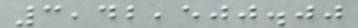3,42,500.00
